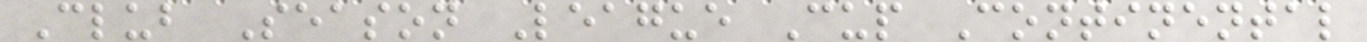Club Season League Cup Continental
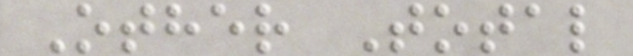Other Total
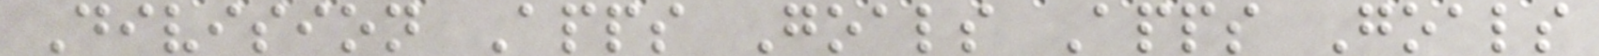Division Apps Goals Apps Goals
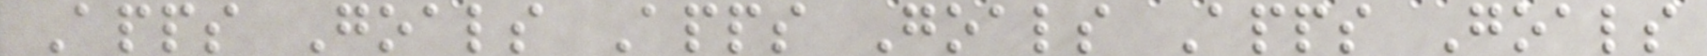Apps Goals Apps Goals Apps Goals
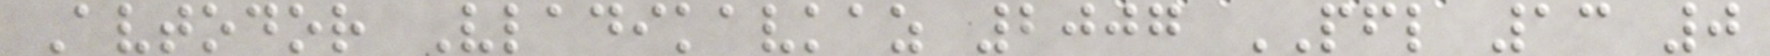Avtodor Vladikavkaz 2007 PFL 13 0
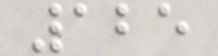125
